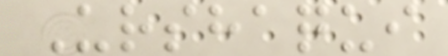Urshaqui
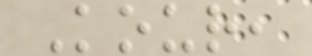Kour,
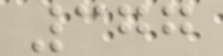377
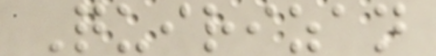Quirizan
